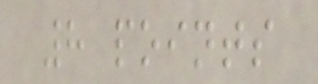8 points
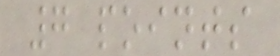7 points
